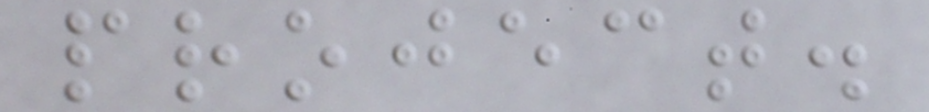project.
